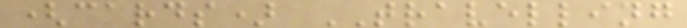(cards) TRAVELLING
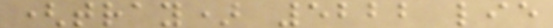(tray) 5222 lie
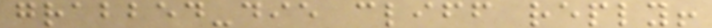grabbed-die cliff reply!
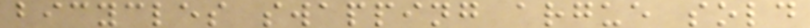bicycles swapping argue sold
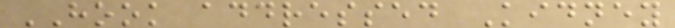HOOK addressed Kidney
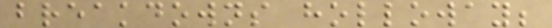breakdowns holloway;
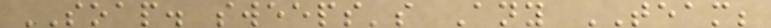SOAP. sweeps's Any TEAM;
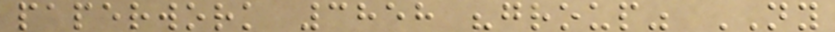paperwork 3858 "group" NY
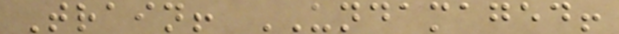Train! UNDAMAGED!
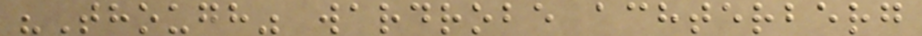"Though" wardrobe achterberg
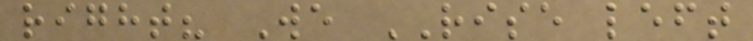right? We RISE left
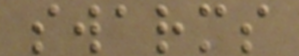swarms
